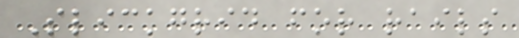Slickgrid for rails
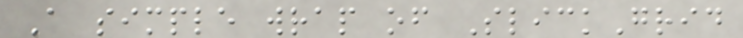A simple wrap of SlickGrid
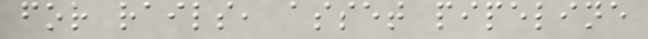for rails, asset pipeline
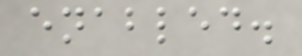enabled.
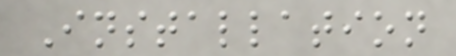Installation
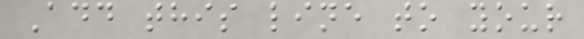Add this line to your
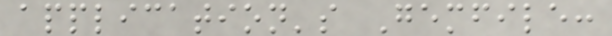application's Gemfile:
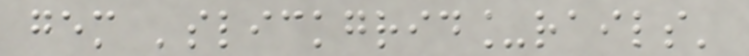gem 'slickgrid_rails'
